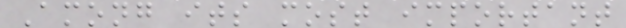Among its most important
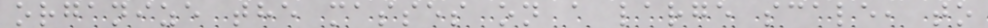organize the masses on a large scale, to
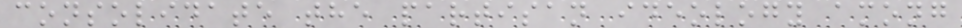consolidate the partisan ideology among
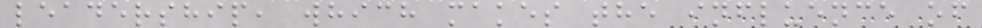leadership, which makes the influence of
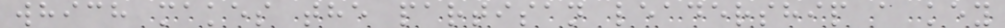which makes the partisan leadership a key
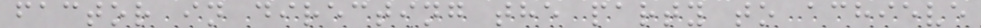factor in directing the party to achieve
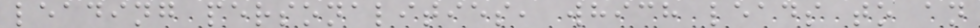leading personalities, which leads to an
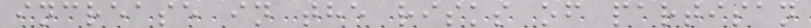increase in the risks of partisan
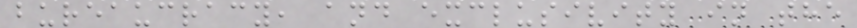bureaucracy, and exclusivity in the
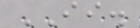II.
